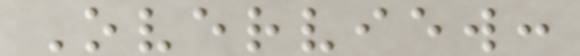Overview:
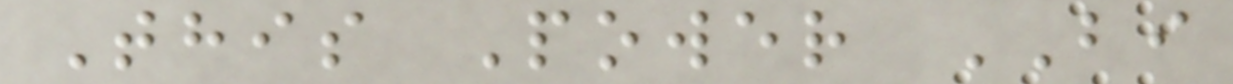This Power BI
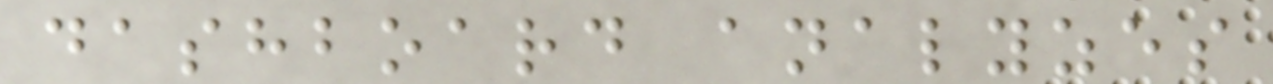dashboard analyzes
